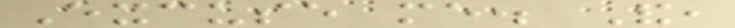Excuse me. And,
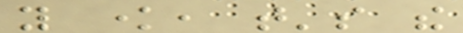you know, that's the
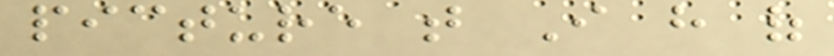picture that I have of
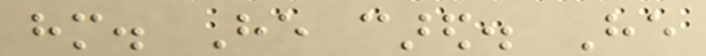him. He cared. He
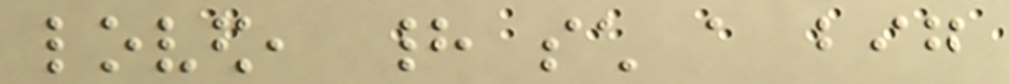loved, had such a big
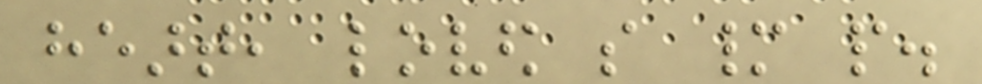heart, loved so many people.
